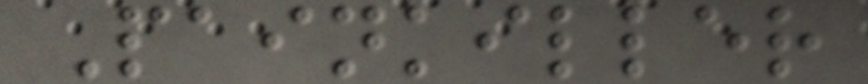Painkiller
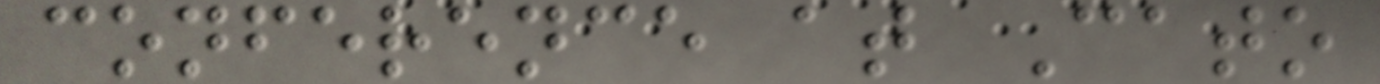conference at Cato
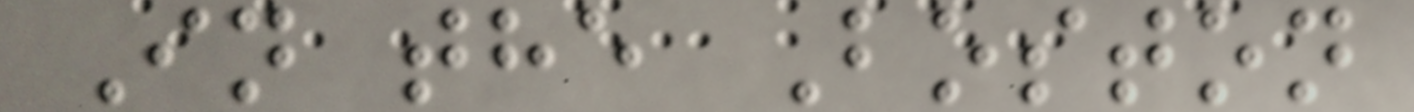In the Boston
